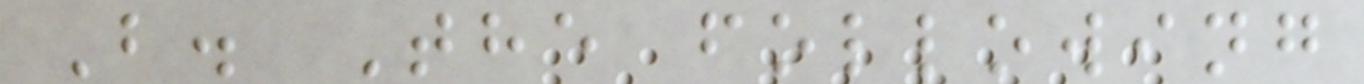B. The following
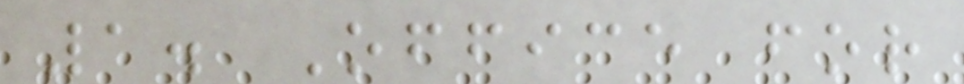1. Office for
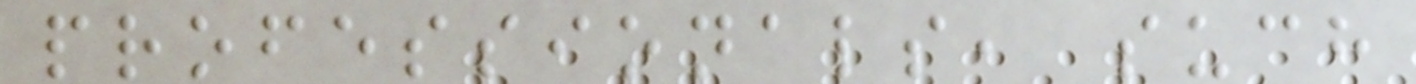professionals, such
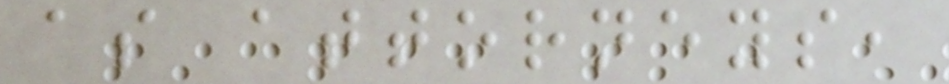as attorneys,
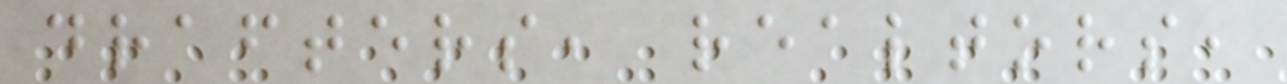drafters, realtors,
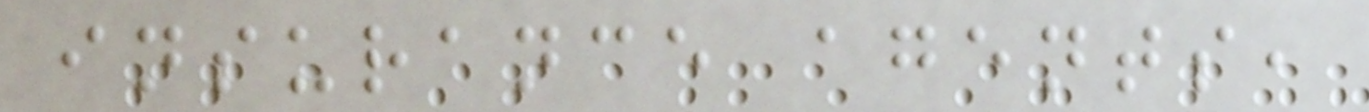insurance agents,
